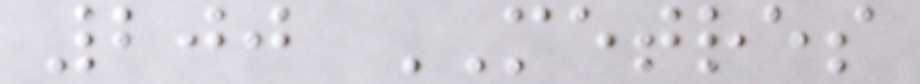200 METRES
